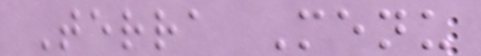Terra Menu
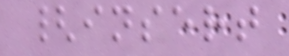{insert
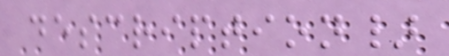description}
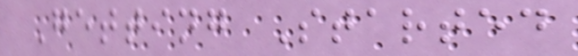Getting Started
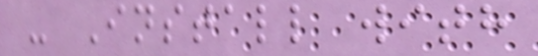- Install with
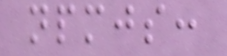npmjs:
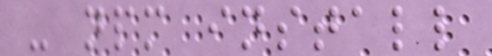- npm install
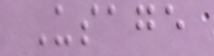Usage
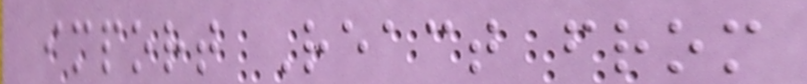import React from
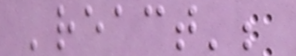'react';
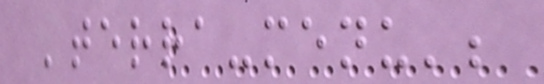'terra-menu';
